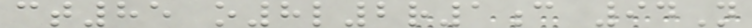ct85 o8l2r1c 94N
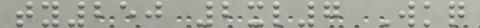ty250 2xl7 Wkq
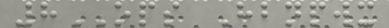8OPS Hbnpwx
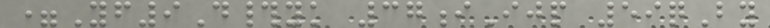=Yf9D#yk 37iIjp 59qBy
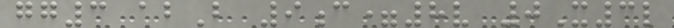gg3 abB 9c=8v 0X3l
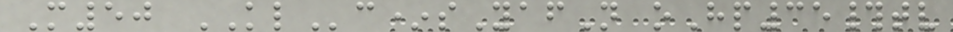M50 KLc*sYafN oHp35#tv
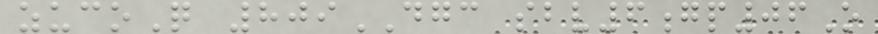zucoQ 809DGC sbv6gp06O
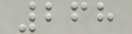268
